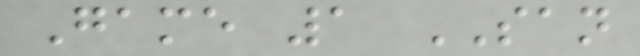Game 1 SAN
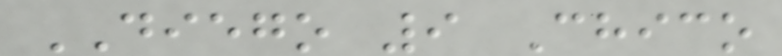DIEGO 9 Chico
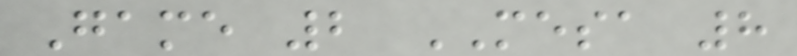Game 2 MESA 8
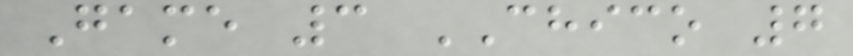Game 3 CHICO 7
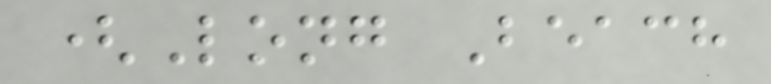(Long Beach
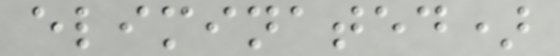eliminated)
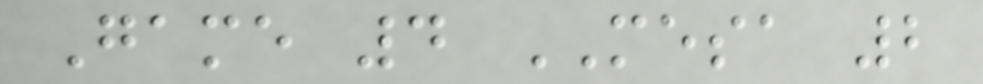Game 4 MESA 2
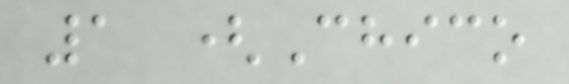1 (Chico
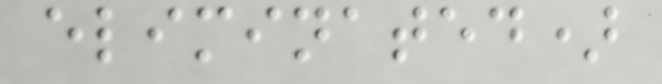eliminated)
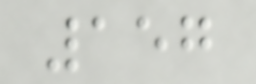157
